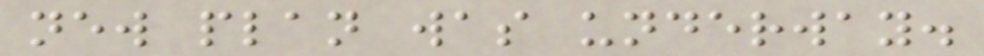new plan was underway.
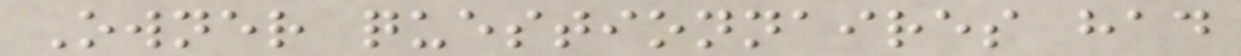Owner questionnaires had
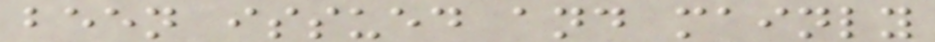been issued and mainly
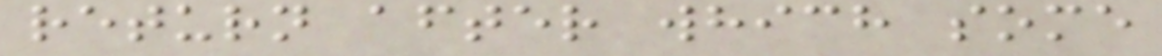return after which some
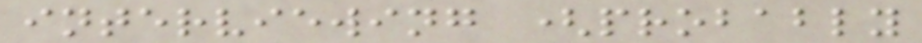interviewing (probably
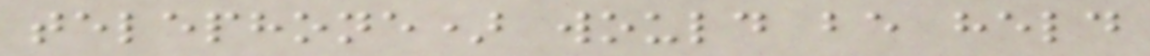telephone) would be held
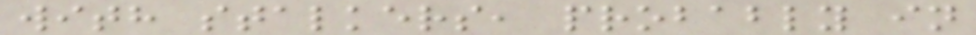with stalkers, probably in
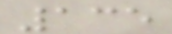135
